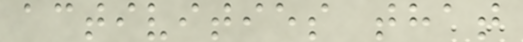activities that
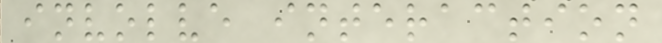involve interaction
